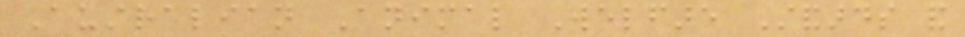Australian Animal Welfare Standards and
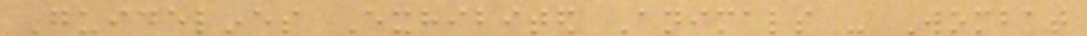Guidelines Exhibited Animals - Wombat
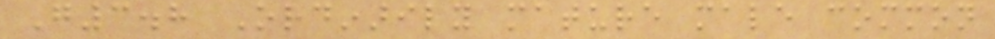G3.8 Ordinarily mature male common
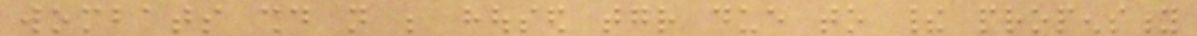wombats should not be housed together due to their propensity
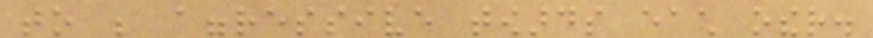to be aggressive towards each other.
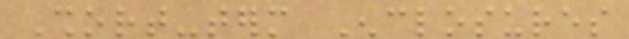Short-term Enclosures
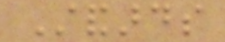Standards
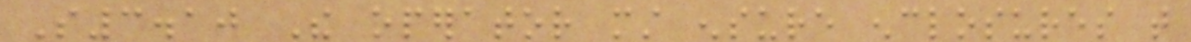S3.10 The operator must ensure enclosures that
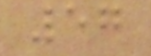57
